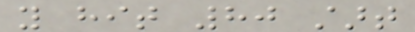you hit 80 start
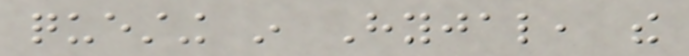questing in Hyjal, the
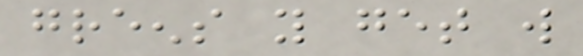greens you get will
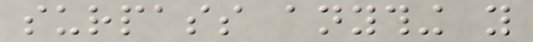surpass anything you
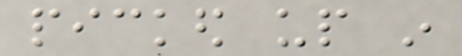picked up in
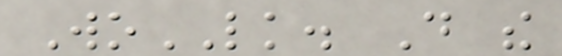WoLK. Do the
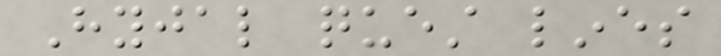Hyjal quest lines
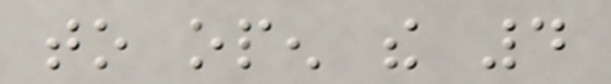to open the 4
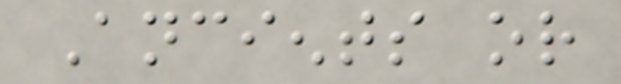Ancients or
